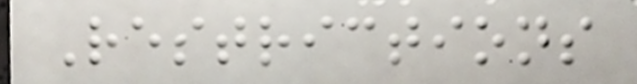Restrictions
